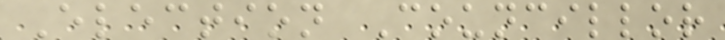Election Councillor
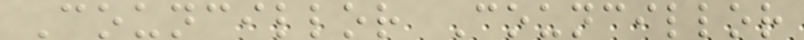Councillor Councillor
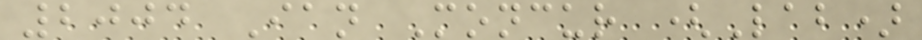2004 Ian Moncur (Lab)
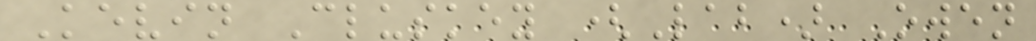Kevin Cluskey (Lab) Owen
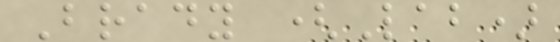Brady (Lab)
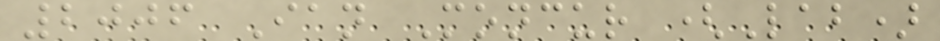2006 Ian Moncur (Lab)
